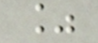%
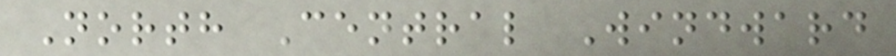North Central Windward
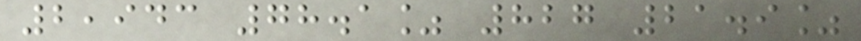2,943 78.1% 827 21.9%
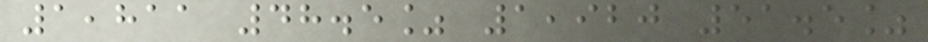1,811 48.5% 1,920 51.5%
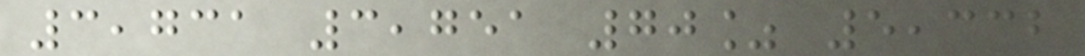3,731 3,751 70% 5,332
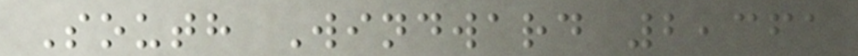South Windward 2,361
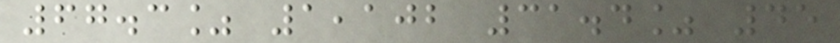67.3% 1,102 31.4% 45
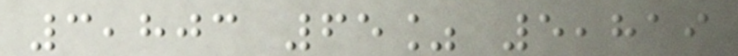3,803 65% 5,819
